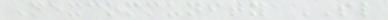Nexcommunity SL
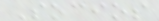Socios
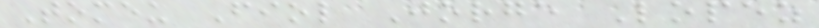Tomeu Fiol Jorge Lopez
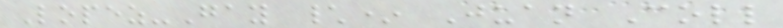Lopez-Gay \* Juan Coll
